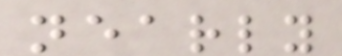nearly
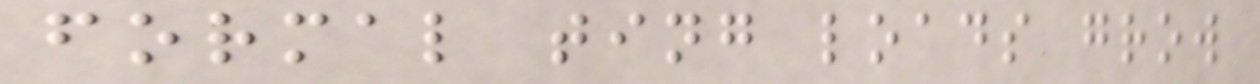formal ting loads grow
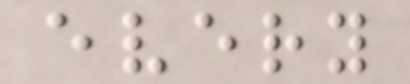every
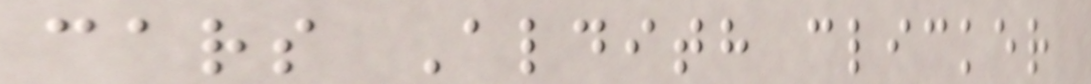cars Aldith clicker
